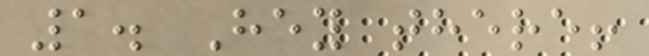1. Hey there!
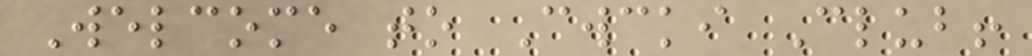Welcome to Cwcki Club!
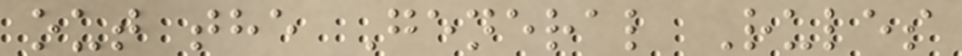out the General Rules
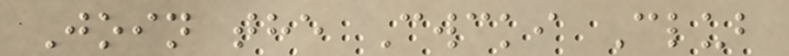Join the Cwcki Club
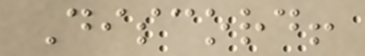Discord!
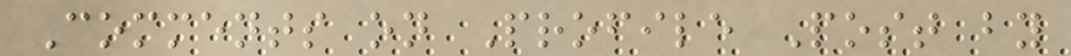Comments on Profile Post by
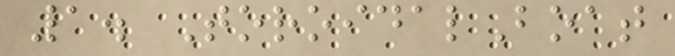1. ToroidalBoat
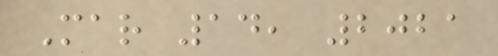Mar 14, 2021
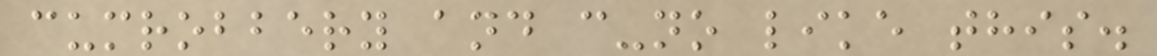cumrobbery and c-no like this.
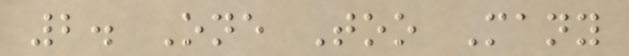2. One Too Many
